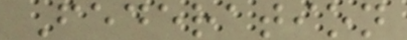Federation
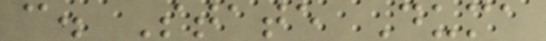c. State Duma
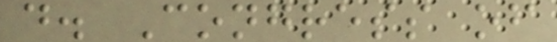d. Congress of
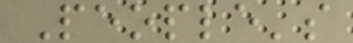People's
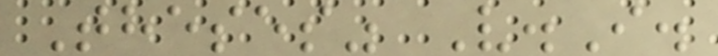Theses" V.I.
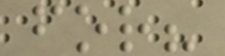for?
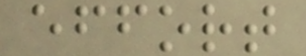effort
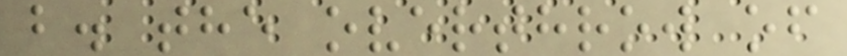b. the overthrow of
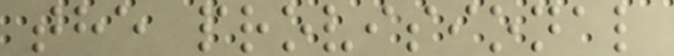the provisional
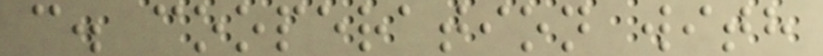c. cooperation with
